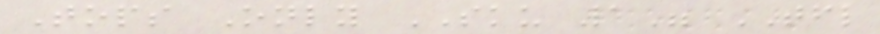Tops Only SKU 1" TFL
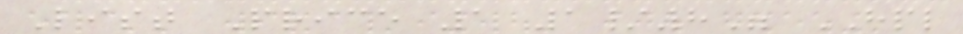List Price 1 1/8" HPL
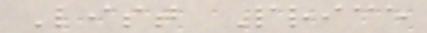List Price
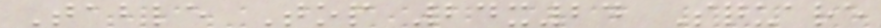Table Top 24x24 Square
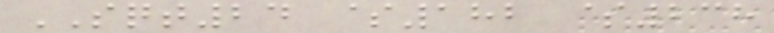SQT24 $182 $238
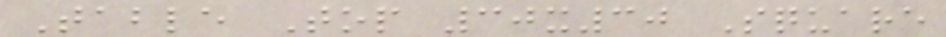Table Top 30x30 Square
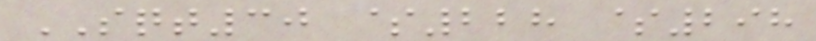SQT30 $228 $298
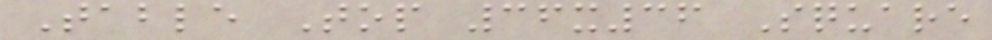Table Top 36x36 Square
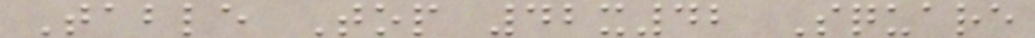Table Top 42x42 Square
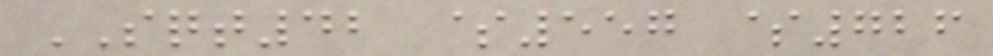SQT42 $557 $726
